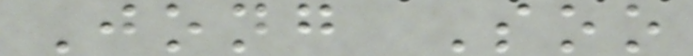Jong Soo
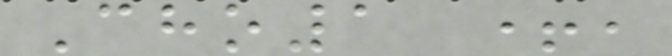Cho1 +,
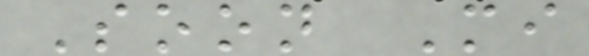Soon Mi
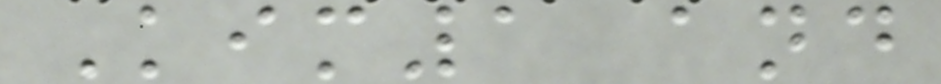Kim1 and
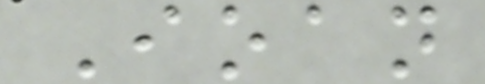Ioan
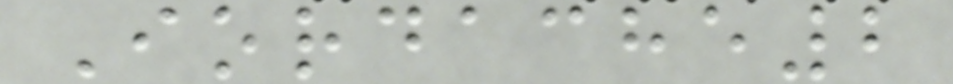Iordache2
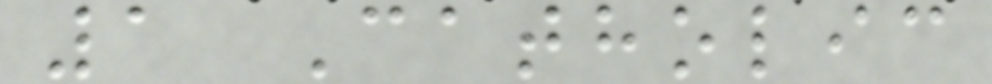1 Catholic
